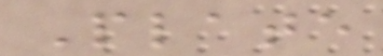Plate
